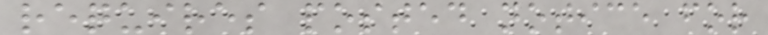requires posted notice for
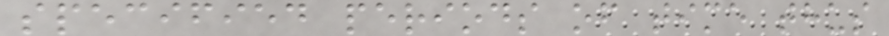specified periods of time thus
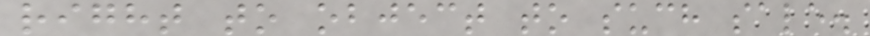right to object to such sale.
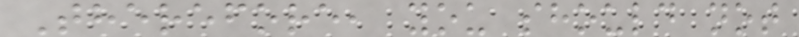Therefore, you should not
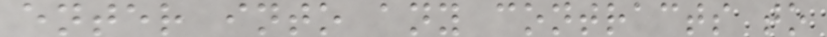enter into any contracts to
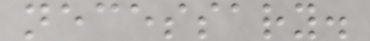necessary.
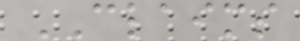CLAIMS
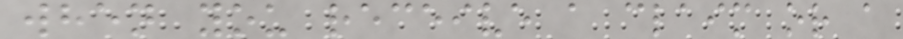when you receive a claim or a
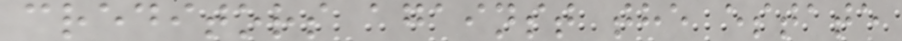creditors against the estate
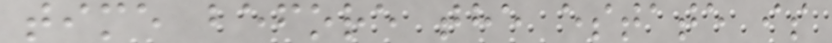time before the estate is
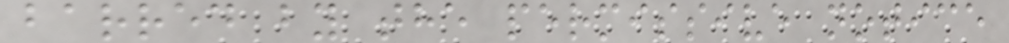barred by the permissive notice
